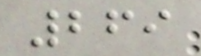269
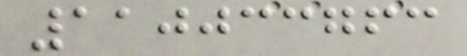110033763
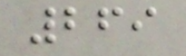269
